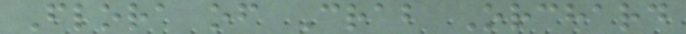Flora of Crab Orchard
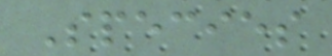Species
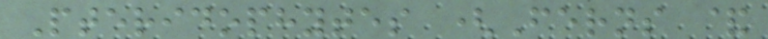Pteridophytes (Ferns &
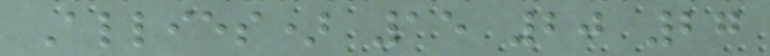Allies) 15 20 27
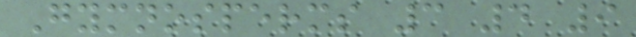Gymnosperms 3 4 9
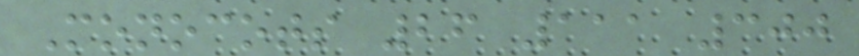Monocots 26 111 300
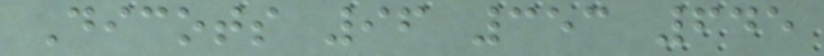Dicots 96 353 645
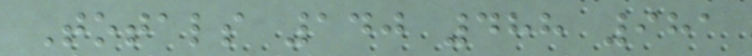Totals 140 488 981
